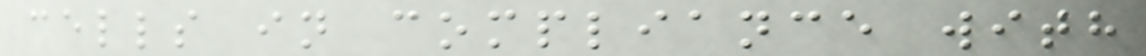cells in compliance with
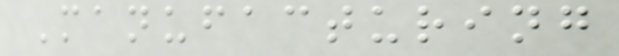Manufacturing
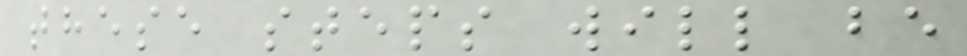these steps will be
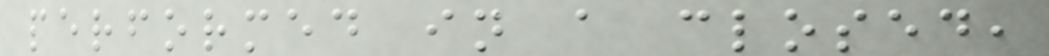performed in a closed,
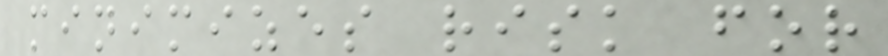minimizes risk for
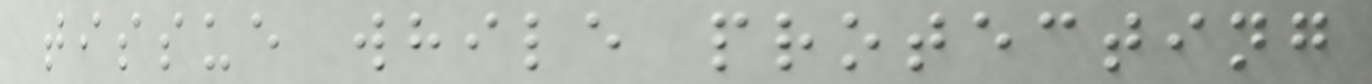tissue while protecting
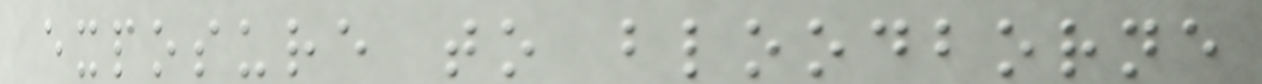exposure to bloodborne
